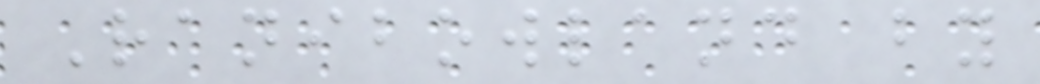Ranibowland by
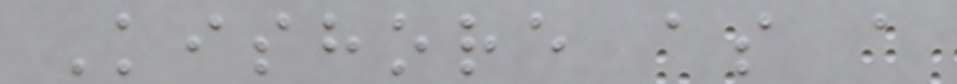Kishore as a
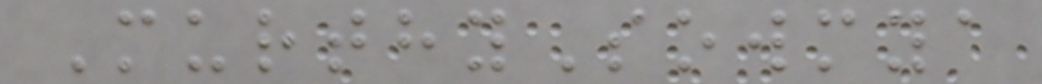MurthySowmya
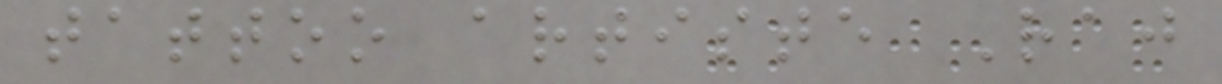tattoo artiste Raj
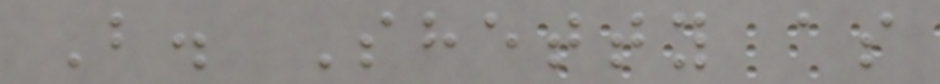B. Shetty as
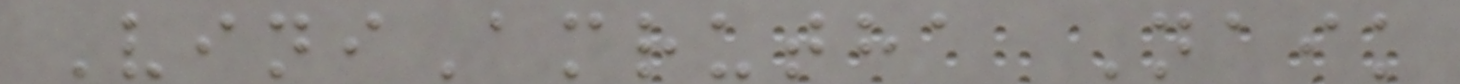ViniAmrutha Naik
